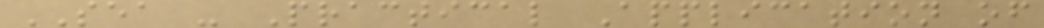SEA - Practical Application of
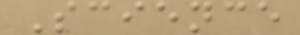Science
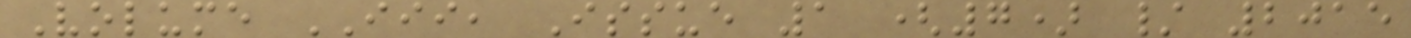Volume III, Issue 1 (7) / 2015
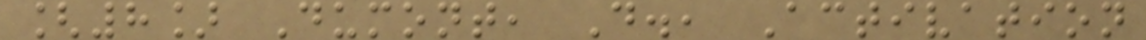[8] Dumont, D., Activation
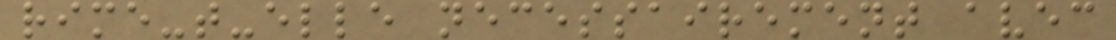rime-t-elle necessairement avec
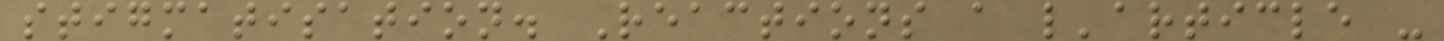stigmatisation. Reactions a l'article -
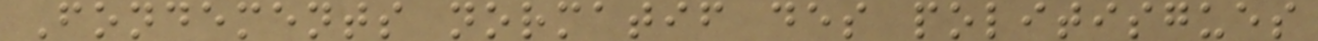Fondements normatif des politisgues
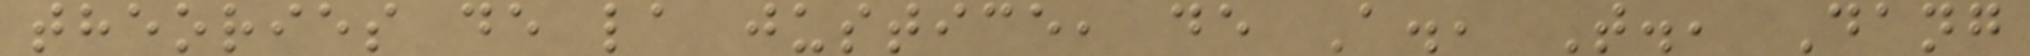theories de la justice, de A., T., Dang
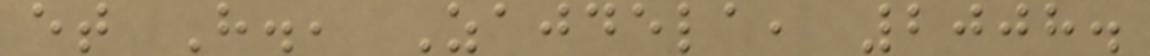et H., Zajdela, 2008.
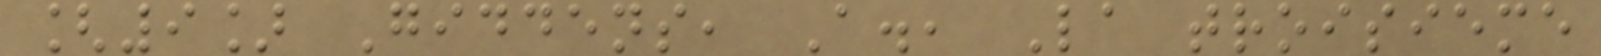[9] Giddens, A., La troisieme
